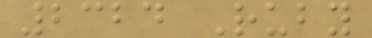2324 Ruby
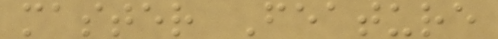master Feature
